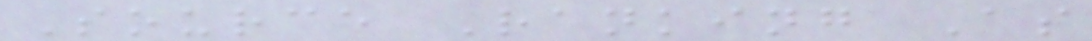Source Ranking As
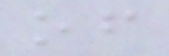of
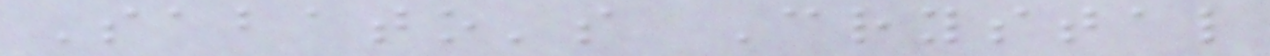Sabato's Crystal
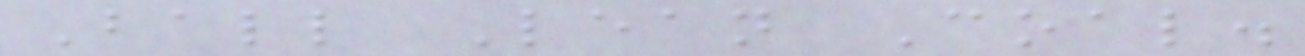Ball Lean Coal.
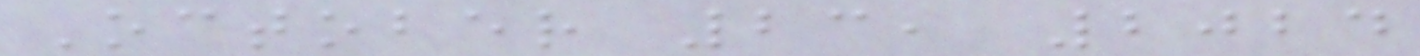October 23, 2024
